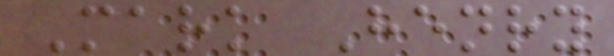Mark Henry
